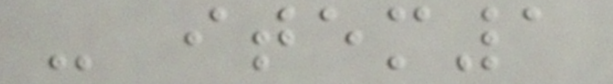- item1
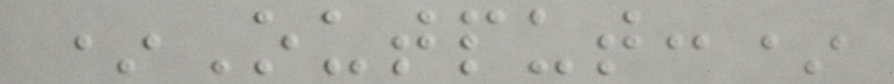*Output:*
